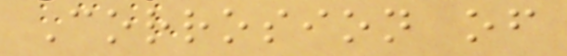Corrosion of
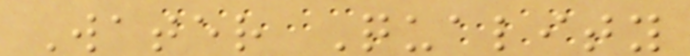Water Quality
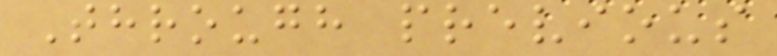Through previous
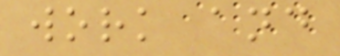work and
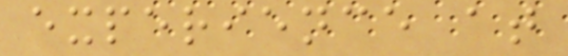experience at
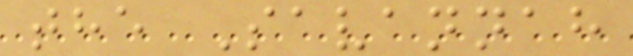the Savannah
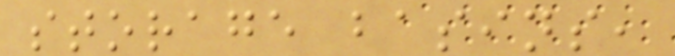storage basins,
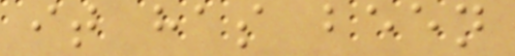it has been
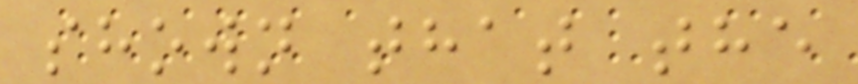shown that the
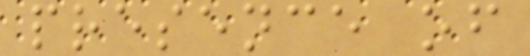presence of
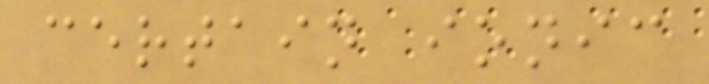certain ionic
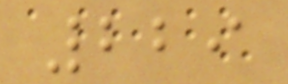229
